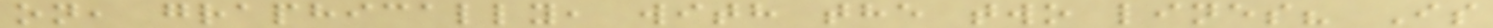on, graphically, with the two lines? Is
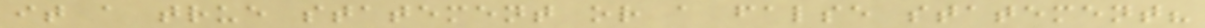it a true statement or a false statement?
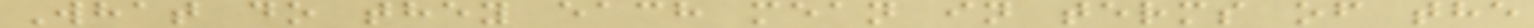What do they each mean in terms of the
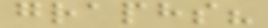graphs?
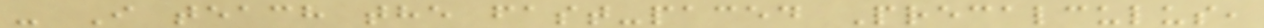- I teach the fast-paced Precalculus,
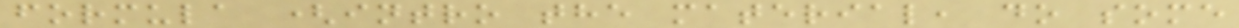formula (intro the material, do some
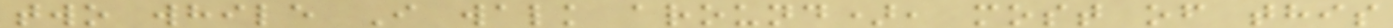two while I walk around), most of this
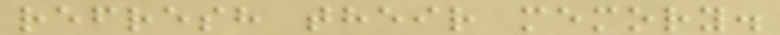refresh their memory.
